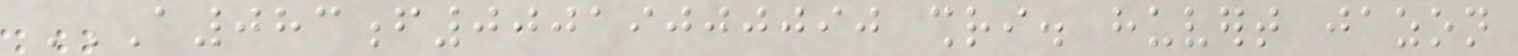A083F00019000090 SHRI. HUVERT JAZON
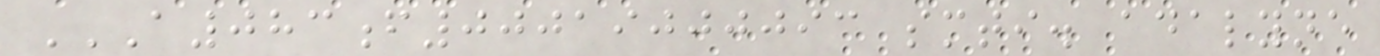A083F00019000093 SMTI. ADALYNE
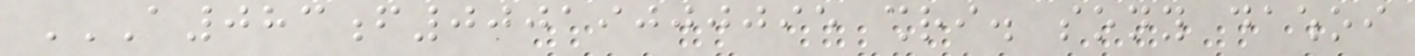A083F00019000095 SHRI. SONY DAWHOI
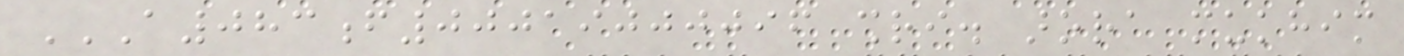A083F00019000096 SHRI. ARORA MUKHIM
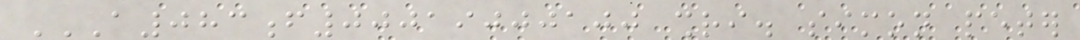A083F00019000100 SHRI. SIMON PETER
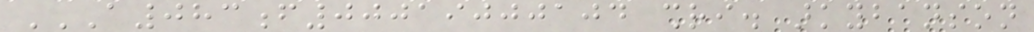A083F00019000104 SHRI. ARKYBANSON
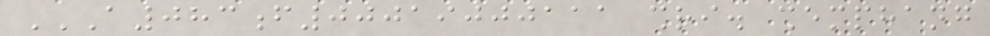A083F00019000111 SHRI. SHEMPHANG
